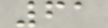61
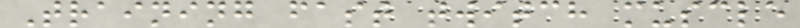Training fast twitch muscle
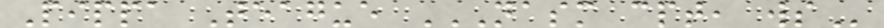Pippa Teague NASM CPT, WS
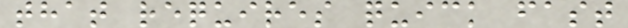that requires quick fast
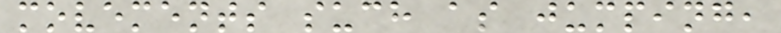movements such as jumping,
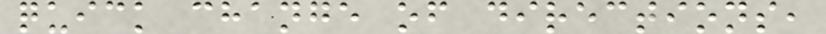quick change of directions,
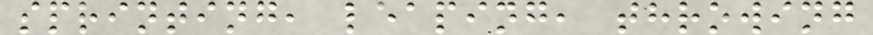sprinting, leaping, throwing
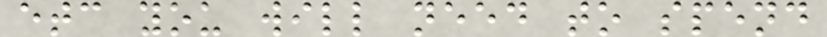etc you will need to spend
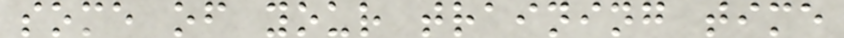some of your training time
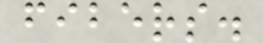fibers.
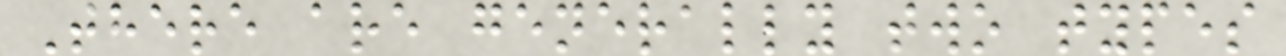There are generally two types
